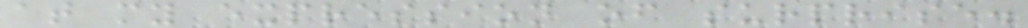at my expression of surprise.
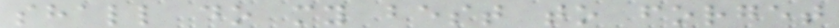shall do my best to forget
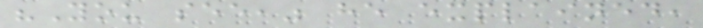"You see," he explained,
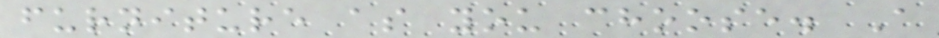furniture as you choose. A
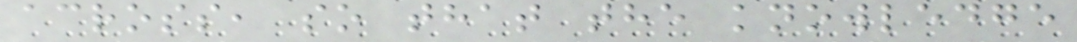across, so that the knowledge
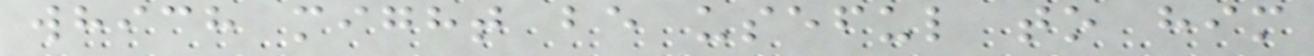which might be useful to him
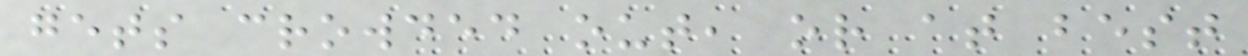gets crowded out, or at best
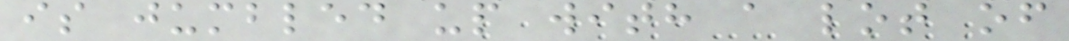is jumbled up with a lot of
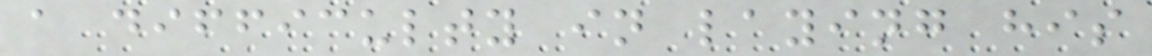a difficulty in laying his
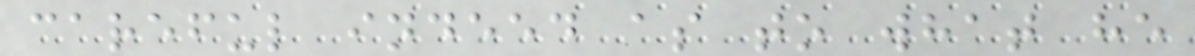careful indeed as to what he
